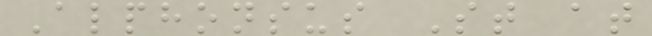Alphonsus St at
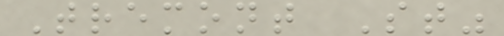Tremont St"
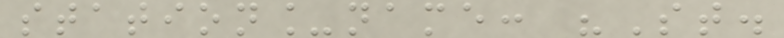station_name: "St.
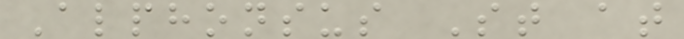Alphonsus St at
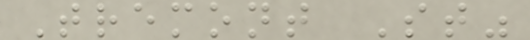Tremont St"
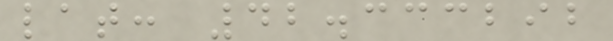lat: 42.333292
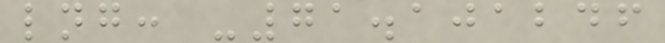lng: -71.101246
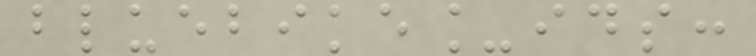bluebike_ids:
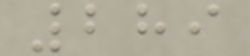289
